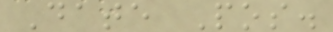Date Pos.
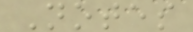Notes
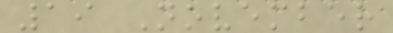19 November
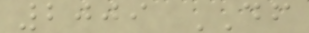2009 DF
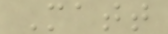Matt
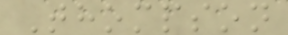Thompson
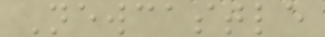Newcastle
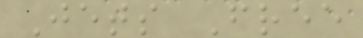Jets Free
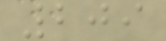209
